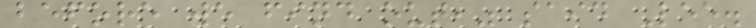before we find out," said Lee.
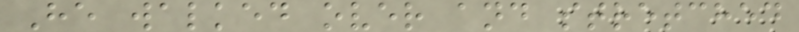He walked over and stretched
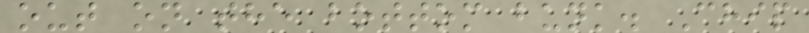out on the bottom bunk. Chip
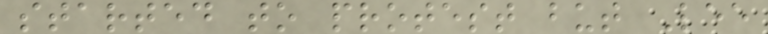started to protest but Lee
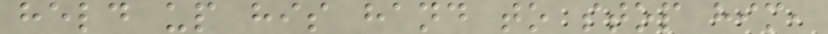held up his hand to stop him,
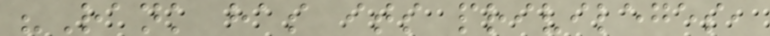"Rank has its privileges,
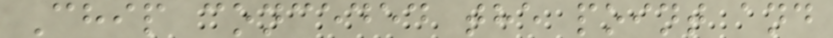Chip conceded the point and
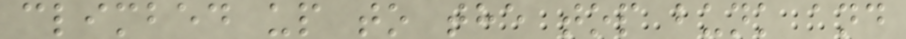climbed up to the top bunk and
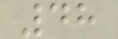48
